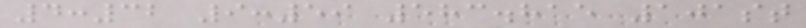4:32 9:59 583.815 101st
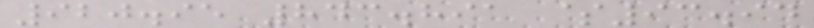920.95 843.891 $93.94
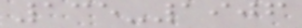135-1906
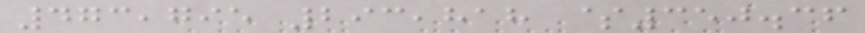473,795 293,818 $350.36
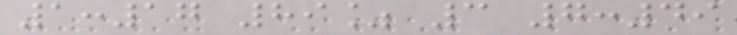1:17 89% 3 7:49
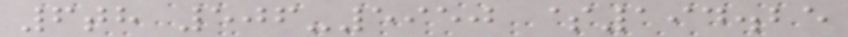6th 506-5950 $194.25
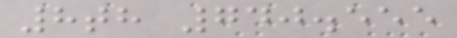8th 740.555
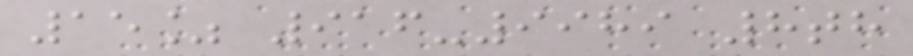15% 916-9989 8th
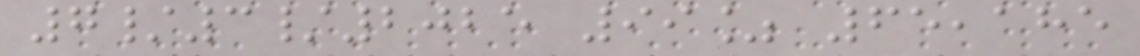7/3/2025 99% 65,185
